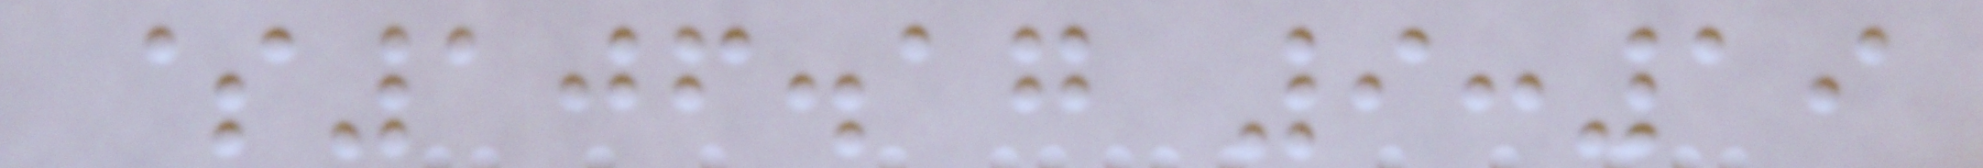$106.17 9:19
